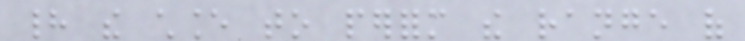had the chance to perform the range of
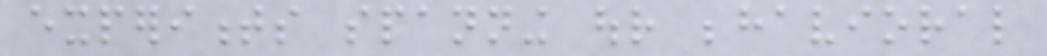experiments spanning our behavioral
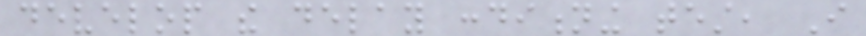develop the delay conditioning test, I
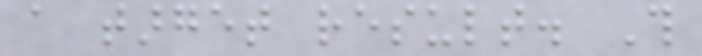a target result. This
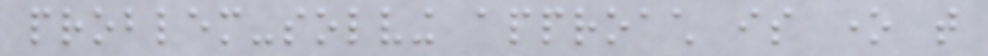problem-solving approach is one that
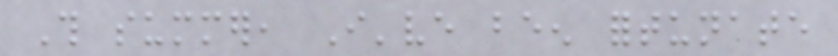This summer, I've been fortunate
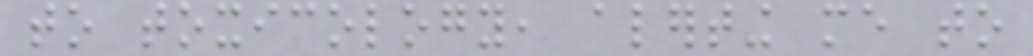to toxicology, alerting me to
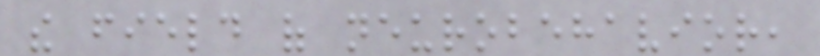the field of neurobehavior,
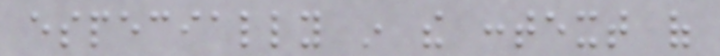especially in the context of
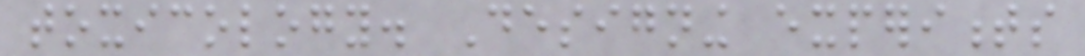toxicology. Designing experiments
